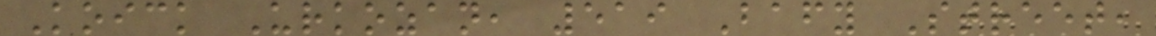Koick Urkozan, 519 Bafy Street,
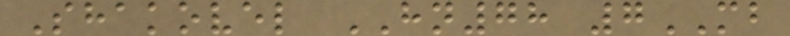Shakovel HN78 7MB
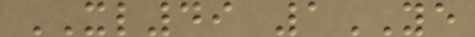XL49 1YE
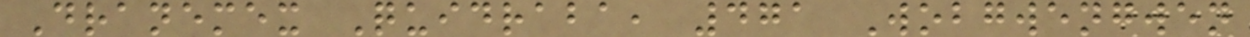Dranemex Quidraba, 471 Wobgwengwen
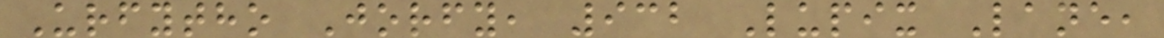Urfytho Jorfy, 932 Lupix Lane,
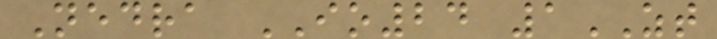Nedra IO24 1ZT
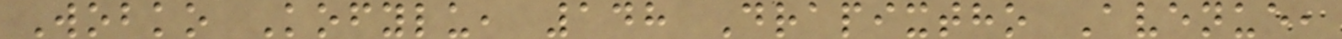Wobko Kofylu, 148 Drapixtho Avenue,
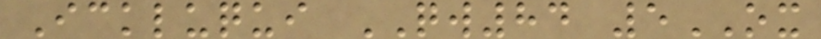Ickluqui QW84 5OX
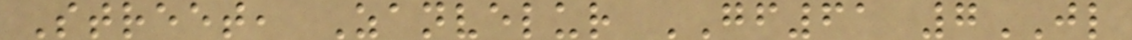Street, Zanvelur GF61 7JL
